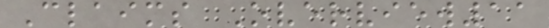Claims Overview11
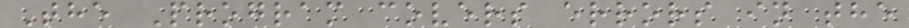The Program covers errors in the
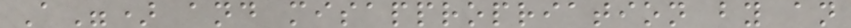A") and misappropriation by an
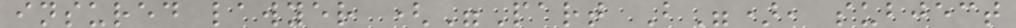insured lawyer ("Part B"), subject
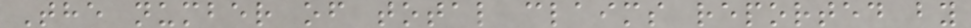The number of total claims reported by
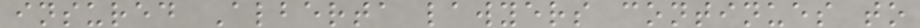insured Alberta lawyers continues to
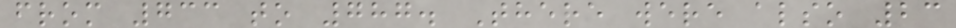from 733 to 787. There were also 23
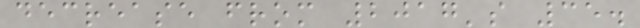decrease from 2017's 35.
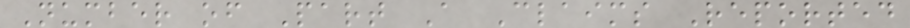Number of Part A Claims Reported
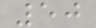50
